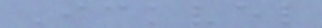Ickvel
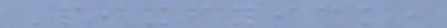Pixfyick,
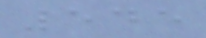545
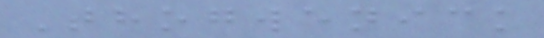Thogwenick
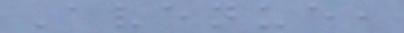Avenue,
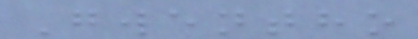Gwentho
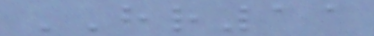HR11
